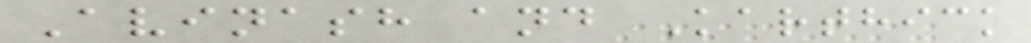Avinash and Karthick
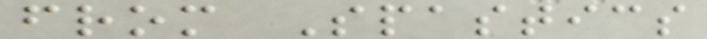from Spastics
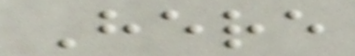Here
